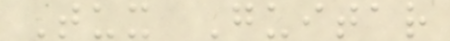Tux Guitar
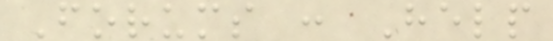Forums : Help
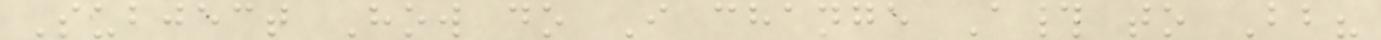Subject How do I change A# to Bb?
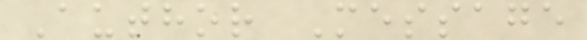Author Message
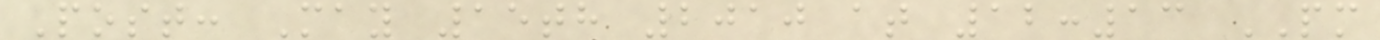Post: May 15th 2010 at 12:13 PM
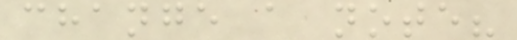change a note?
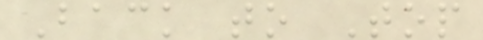Back to Top
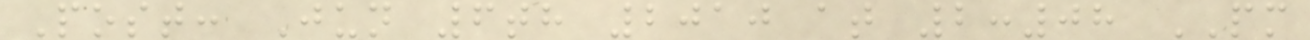Post: Jun 6th 2010 at 2:08 PM
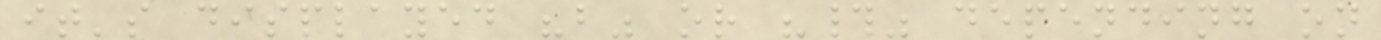it's displayed "b" or "#" depending on
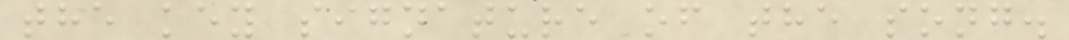the key signature of the song.
